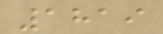1819
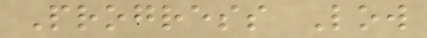Progress Low
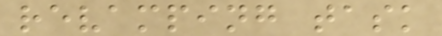revamping task
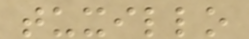tuxillo
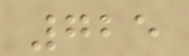725
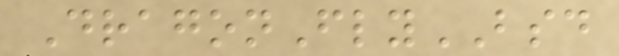DragonFlyBSD
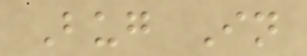Bug In
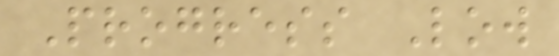Progress Low
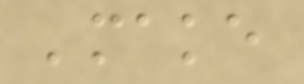'make
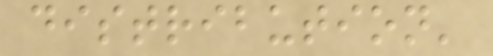distribution'
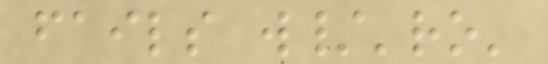fails w/'ro'
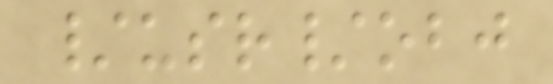/usr/obj
